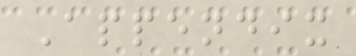Appendix
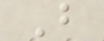B
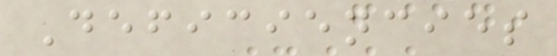Deficiencies
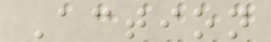Action
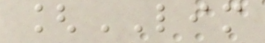[LIM
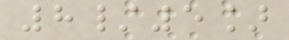8/5]
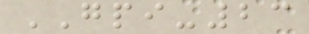GPI-23
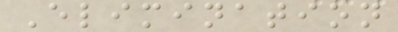Elimination
